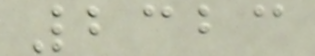2323
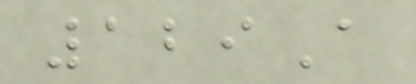129A
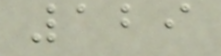129
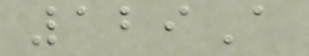129A
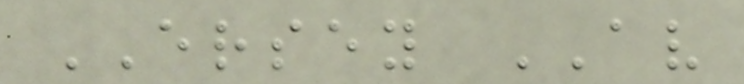ERSEY AV
